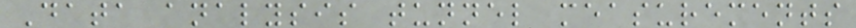Data analysis tunnel measurements
